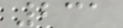231
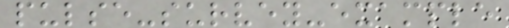pulse-survey-example
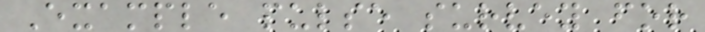Example pulse survey for
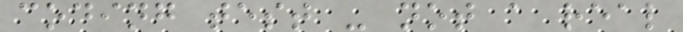coding test - not a real
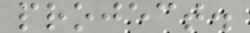project.
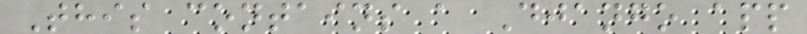This contains a Django app
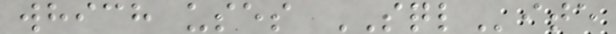which uses SQLite
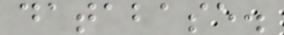database.
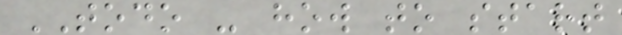TODO - how to start
